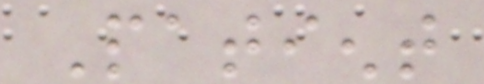Patient
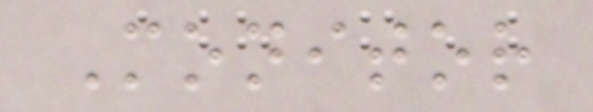Monitor
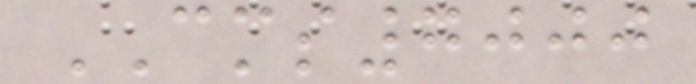CMS7000
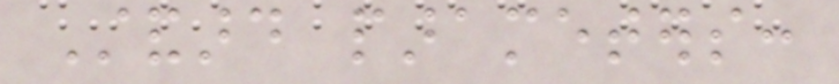Standard parameters:
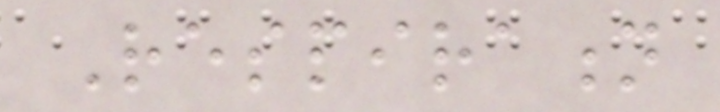Respiration
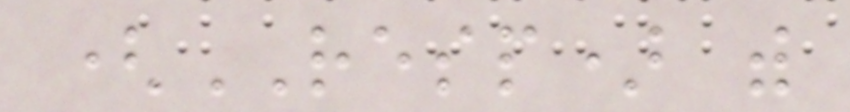(RESP) with
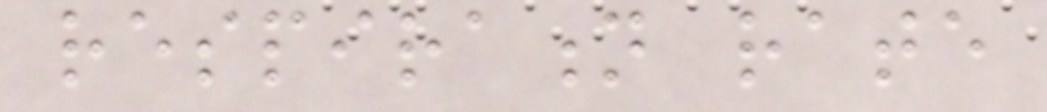respiration rate
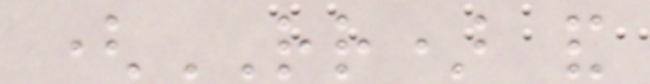(RR) and
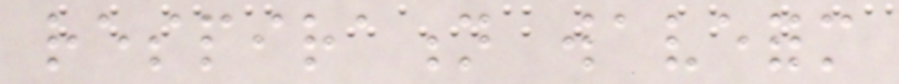respiration waveform
